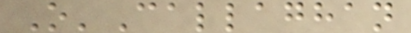O'Callaghan
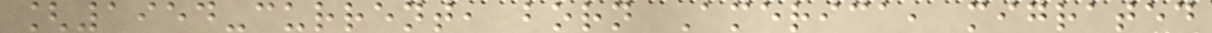[1954-current, born America, migrated
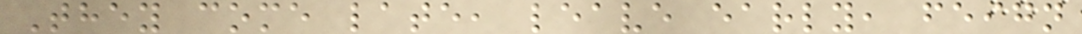They come late, leave early, feign
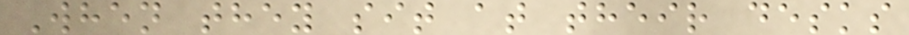When they sit at their desks
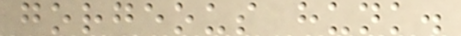gorgeous hunk.
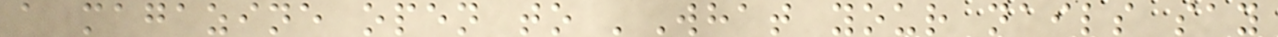a magazine open to 'What your nails say
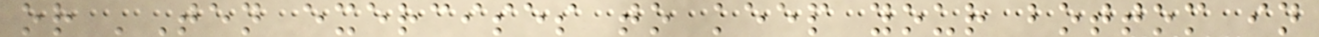or 'Ten exercises to keep your bottom in
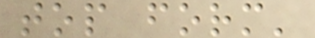top form'
